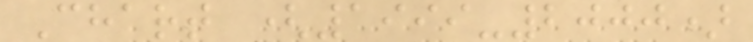Chart (1999-2000)
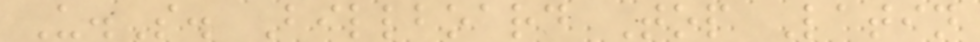U.S. Billboard Top Latin
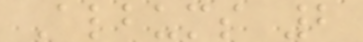Albums 2
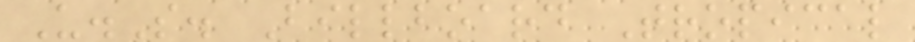U.S. Billboard Tropical
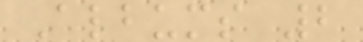Albums 2
